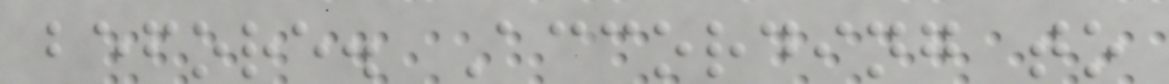before. According to
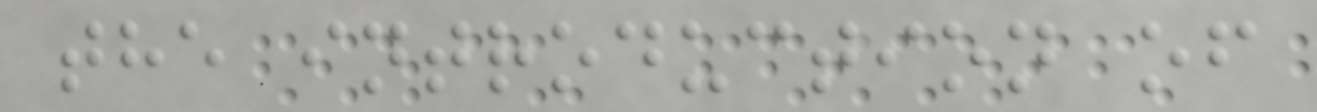the introduction of
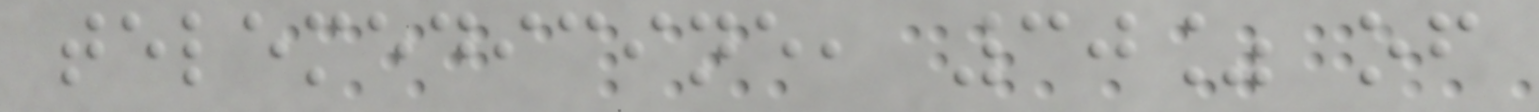telemedicine, 30% of
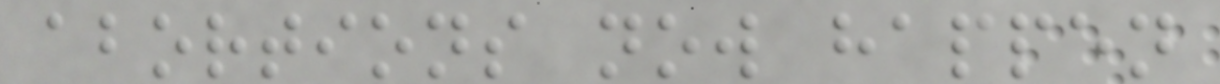abortions now happen
